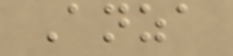Anza
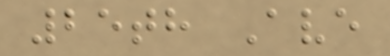25th Ave
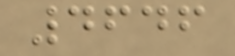4646
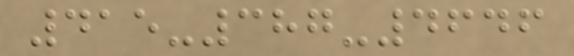415-387-4646
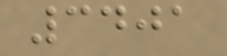3401
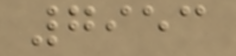7953
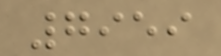7959
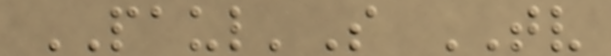PAUL'S TV
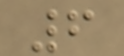6
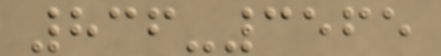836-3565
